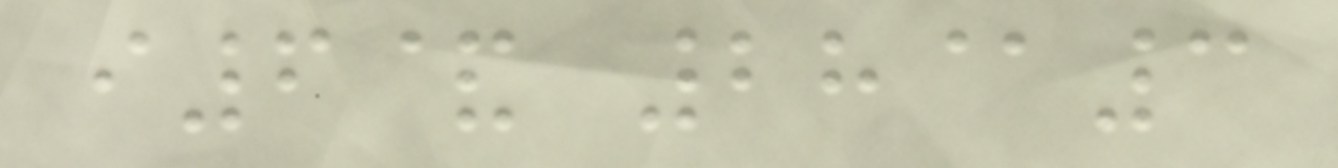i6& 28@3
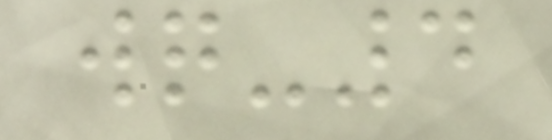wq-4
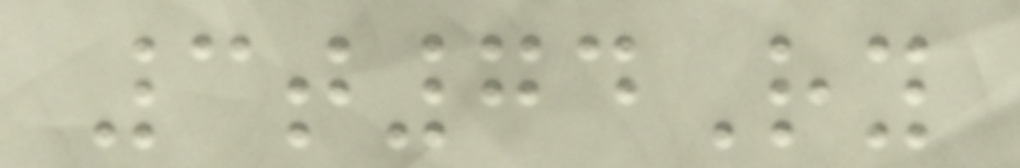3t74Ry
